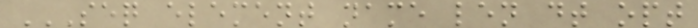SEQ ELEMENT NAME LEN DT OPT
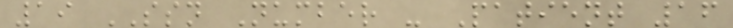19 SSN Number - Patient 16
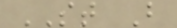ST B
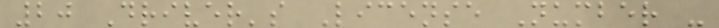20 Driver's License Number -
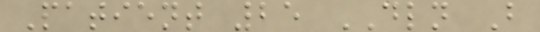Patient 25 DLN B
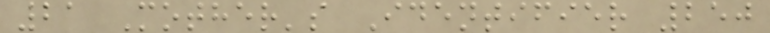21 Mother's Identifier 250
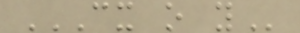CX O Y
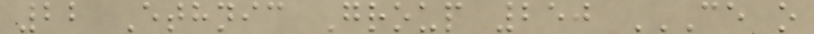22 Ethnic Group 250 CE O
